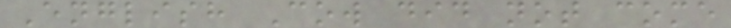English Cow did not come
